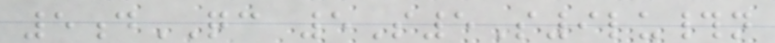5dQC 5S5S9lu#n
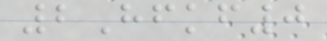2Hfkf0
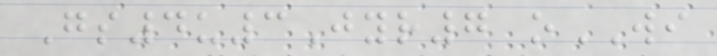Gs4u3Jyr7 oWI
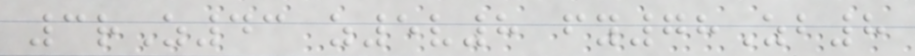3rZ43 z5v8 fy78Zb8
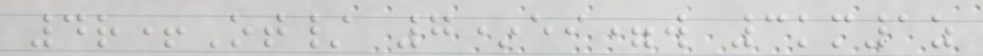4r+Ot/ 7*ei=w 3km1z
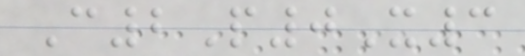C2P0X3
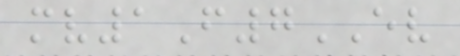mv1F7EV
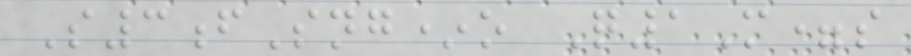S3fSng*o Q1M=s
